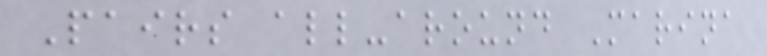Pairs all-around Marina
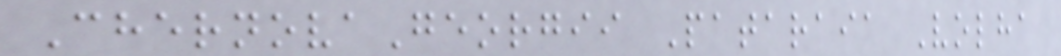ChernovaGeorgii Pataraia Volha
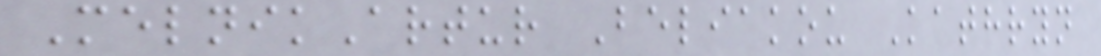MelnikArtur Beliakou Kathryn
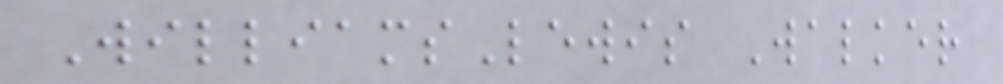WilliamsLewis Walker
